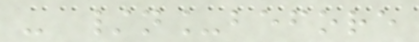- /n_before
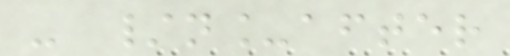- /n_after
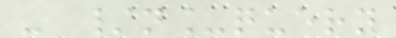- /n_query
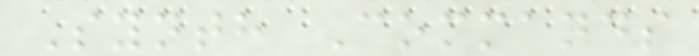Synth Commands
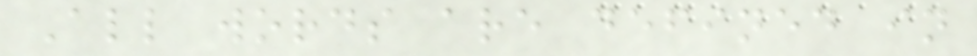All words are defined in
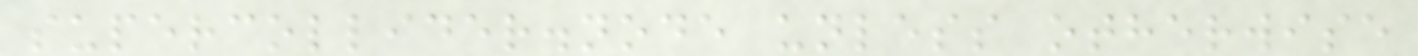supercollider.node unless otherwise
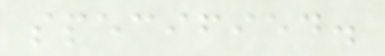specified.
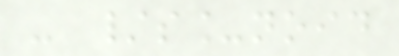- /s_noid
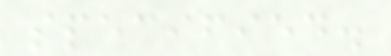specified.
